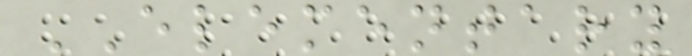ELEMENTARY
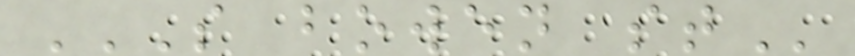S BOWEN ST
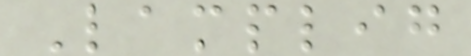Lamplig
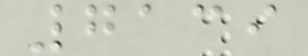7139
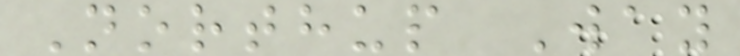Northup Way
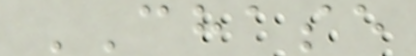CHASE
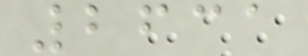2631
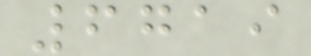6719
